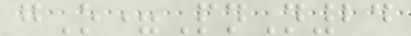gO=PnN24
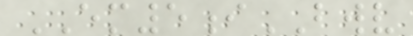EM5iBWV
